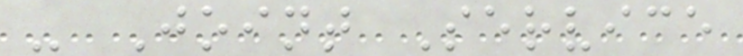- Joint Service
